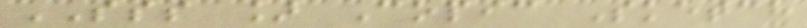SSS ] Copic Sketch
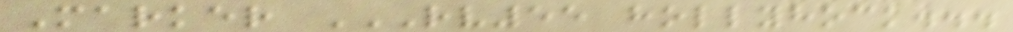Marker RV55 HOLLYHOCK...
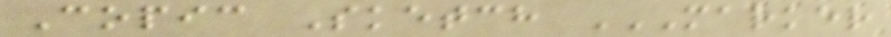Copic Sketch MARKER
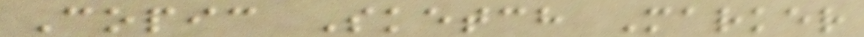Copic Sketch Marker
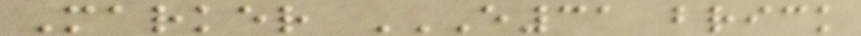Marker E31 BRICK
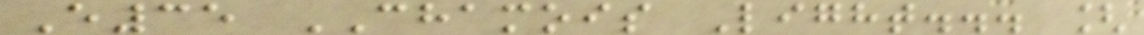E35 CHAMOIS Light... [
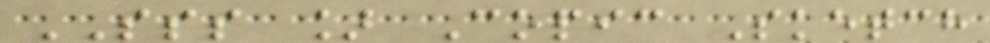SSS ] Copic Sketch
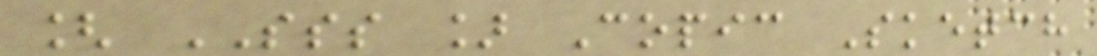[ SSS ] Copic Sketch
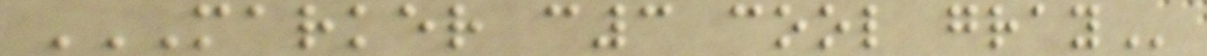MARKER C3 COOL GRAY
